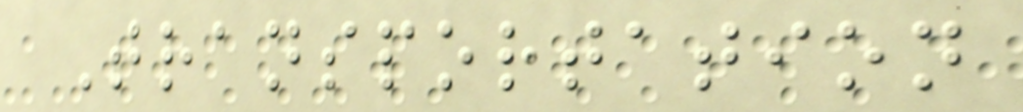Transportation
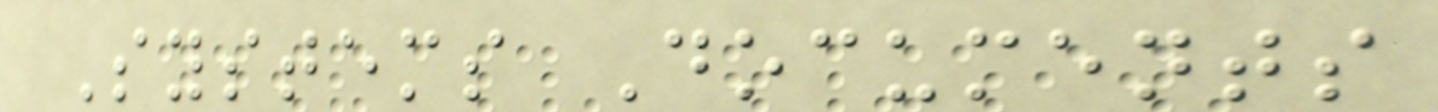Systems Documents
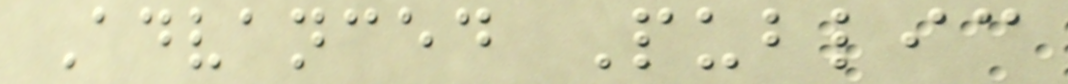Advanced Public
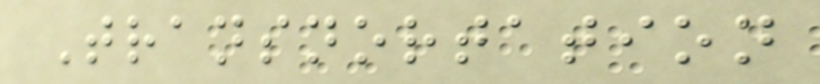Transnortation
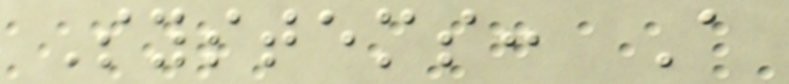Systems: A
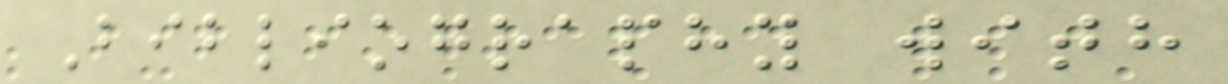Bibliography with
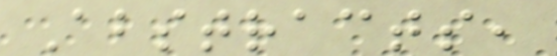Abstracts,
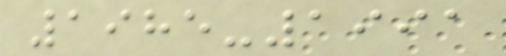1985-1991
